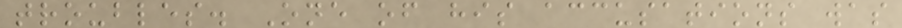troubles. One of his accusations was
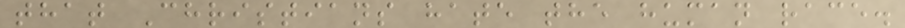that Christians hate the human race.
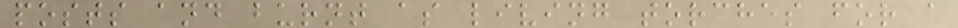posts and burnt as living torches for a
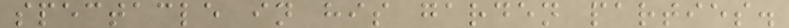spectacle in his garden parties.
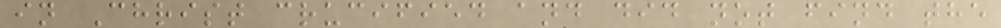in Christ crucified and did not find the
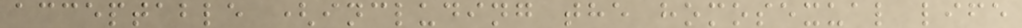acceptable (including the homosexual life
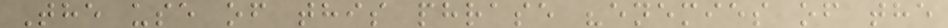The use of this phrase "enemies of the
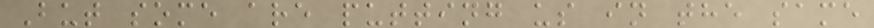But some are putting us in the same
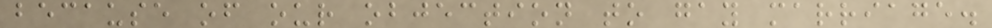because of our objection to gay marriage.
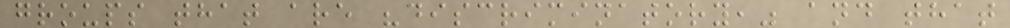groups that are "discriminatory," and that
